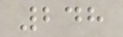248
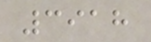3918
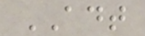ADT
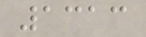1313
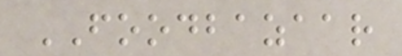FOODBAZAAR
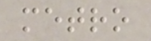metro
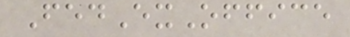FedExOffice
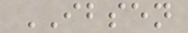IBSEN
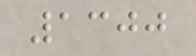1300
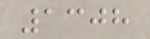1308
